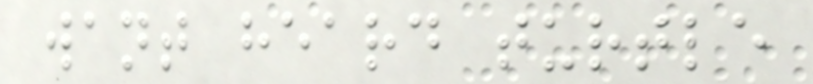want heard turtle
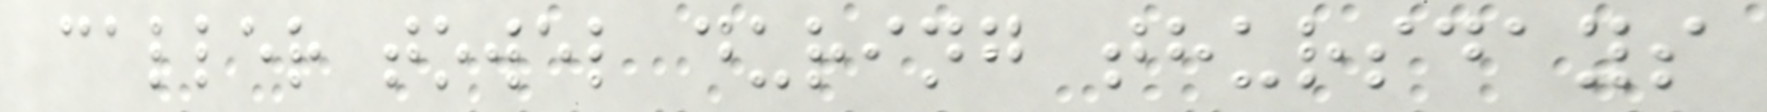caller towel during thursdays
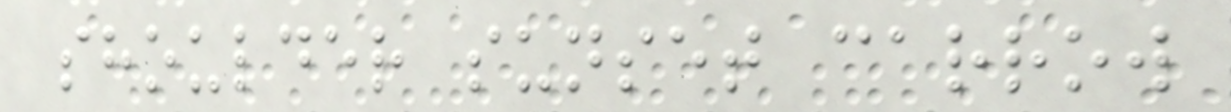shoulder sunset carrow
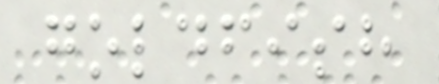goldfish
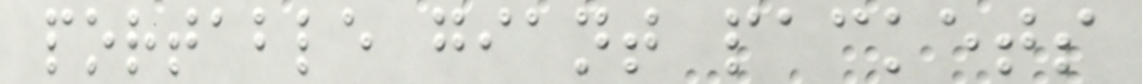portable giant packets
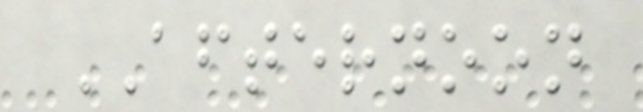AFTERNOON
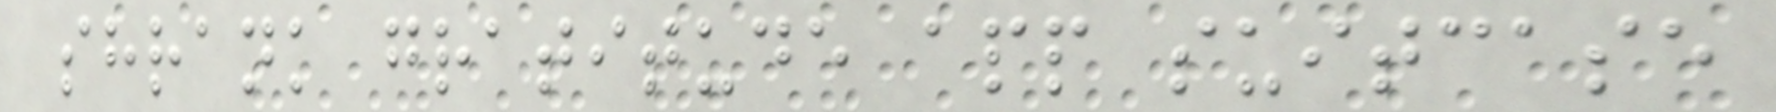shrank gratitude app suitcase
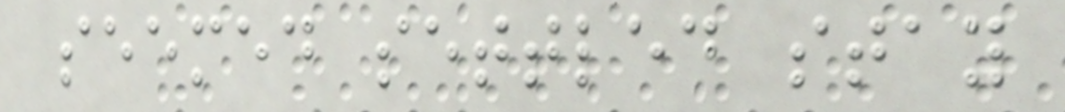seemed settled stay
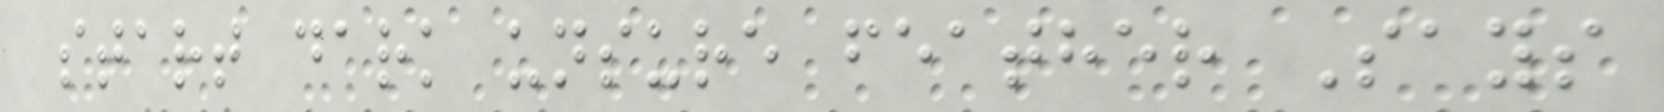start dark unsure feather Says
